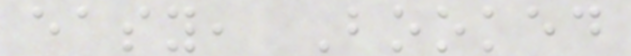easy, Booked
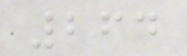264
